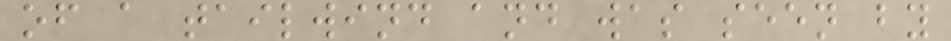of a tailwind and was seen by
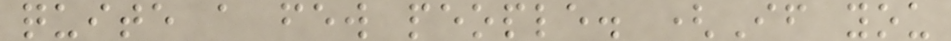quite a few people. (If you
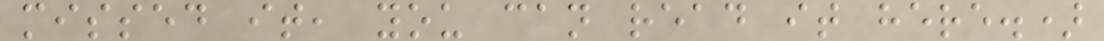missed it, you can read it here.)
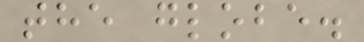the globe.
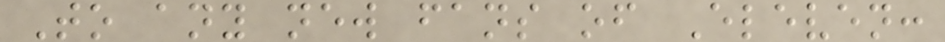To any new fans of Eleven:
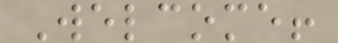Welcome!
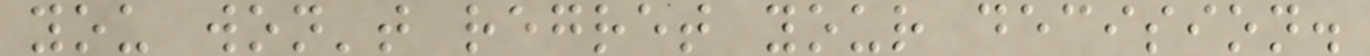you won't regret your decision.
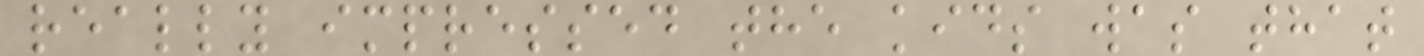really impressed the kids was that
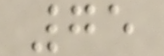75
